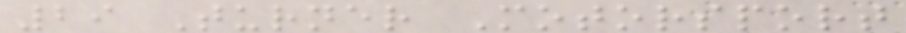29 Turner Motorsport
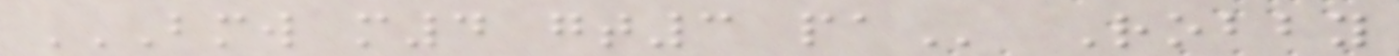BMW M4 GT3 PA Robby
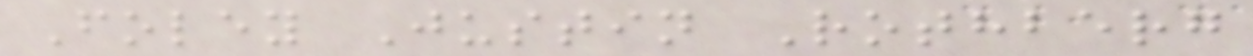Foley Justin Rothberg
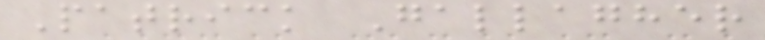Patrick Gallagher
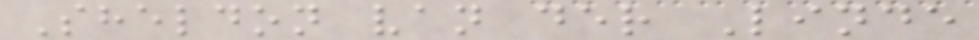Sheldon van der Linde
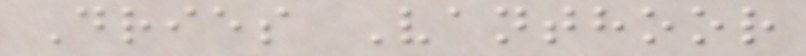Dries Vanthoor
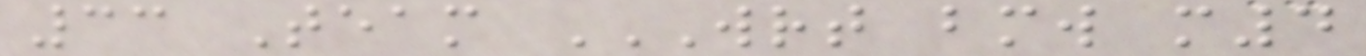33 Team WRT BMW M4
